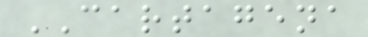CARTAGENA
